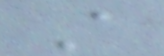A
